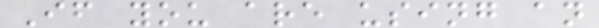If you are using an
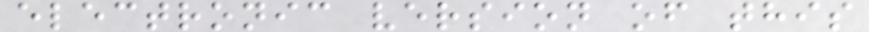electronic version of this
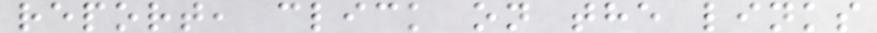report, click on the links
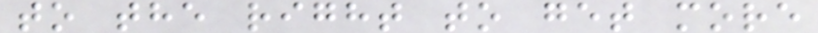to the right to get more
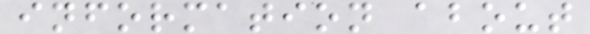information about
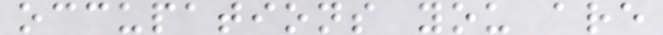occupations you are
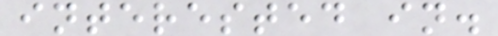interested in.
